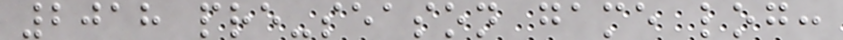2018 pre-season game log:
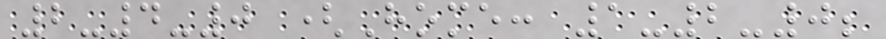2-4-0 (Home: 1-2-0;
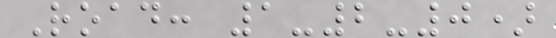Road: 1-2-0)
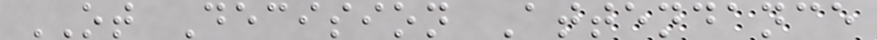OT Decision Attendance
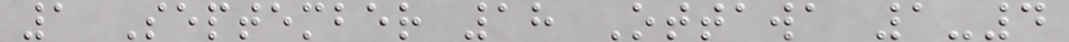1 September 18 Ottawa 1-4
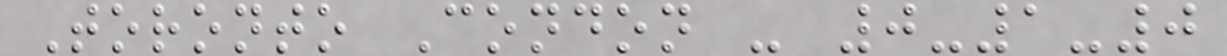Toronto Condon - 0-1-0
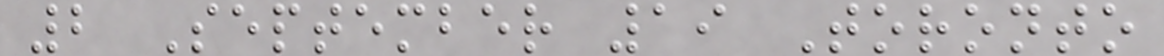2 September 19 Toronto
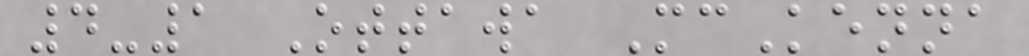4-1 Ottawa McKenna
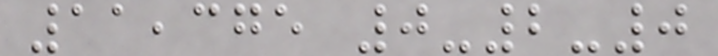11,375 0-2-0
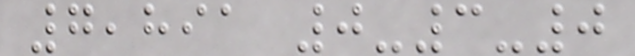7,891 0-3-0
